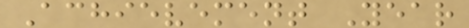Achievement Year
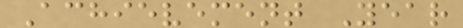Achievement Year
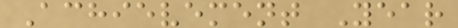Achievement Year
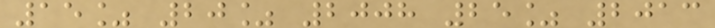15% 20% 2008 25% 2013
